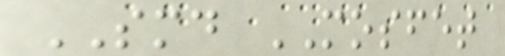SMD MOSFET
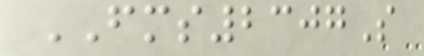FMS2307S
